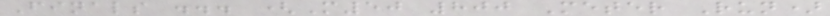Finals ... (M50 800 Meter Run)
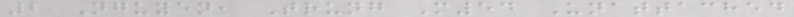2 Nguyen, Trung M54 Unattached
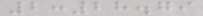2:28.79
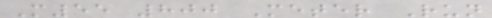M55 800 Meter Run
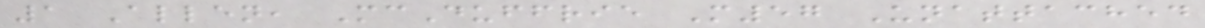1 Allen, McDuffrie M57 Unattached
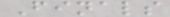Finals
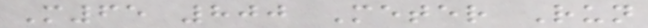M65 800 Meter Run
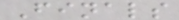Finals
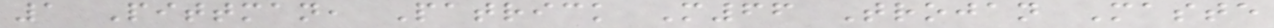1 Pittman, Patrick M66 Trojan Maste
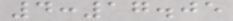4:17.05
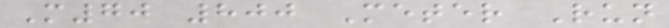M70 800 Meter Run
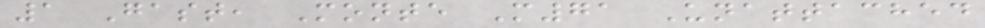1 Gast, Monte M71 Unattached
